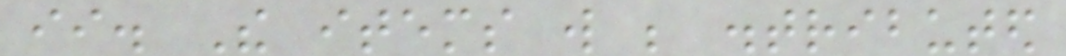ii. The items will be distributed
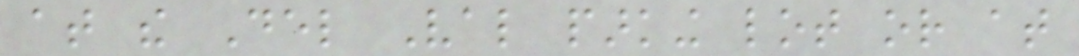at the Del Val parking lot or at
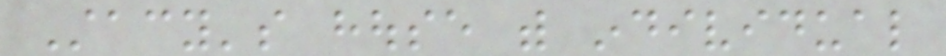Stacy's house with individual
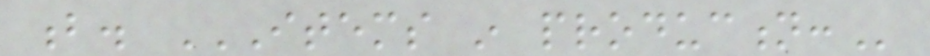b. ITEMS IN PRODUCTION:
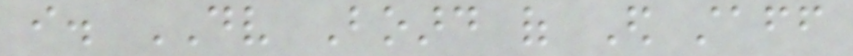i. DV Board of Ed staff
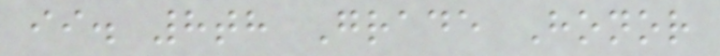ii. 8th Grade Honor
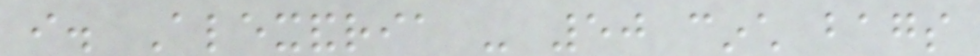i. Alexandria - 50 cinch bags
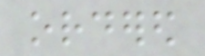ordered
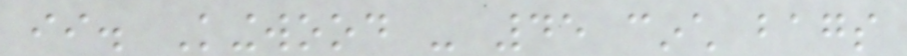ii. Kingwood - 45 cinch bags
